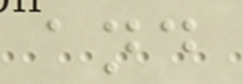and
